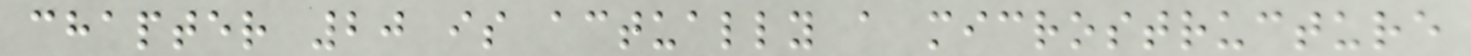chapter 20 is actually a microstructure
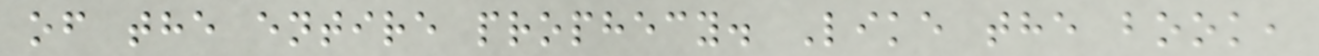of the entire prophecy. Like the book,
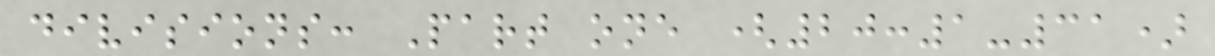divisions: Part one (20:1-31)
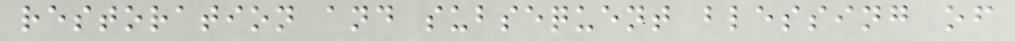restoration and subsequent blessing of
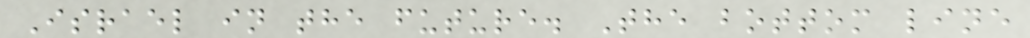Israel in the future. The bottom line
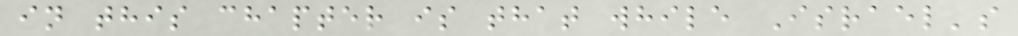in this chapter is that while Israel's
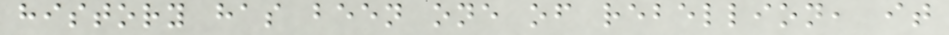history has been one of rebellion, it
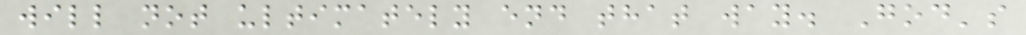will not ultimately end that way. God's
